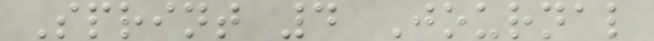Sprint 4 Journal
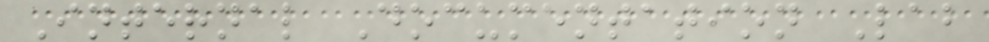Internal Documentation Lab
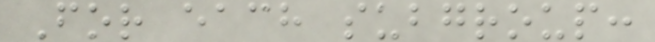For each subgroup:
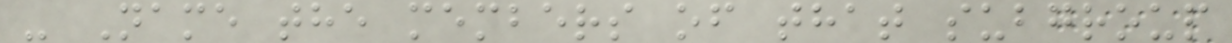- Name the members of that subgroup
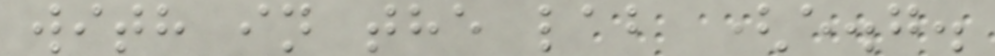with in the lab (e.g.
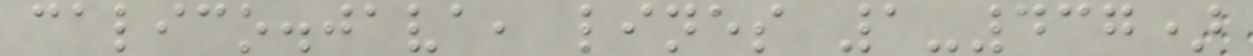calico.java, lines 1-437)
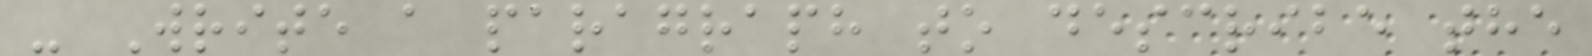- Write a paragraph to describe the
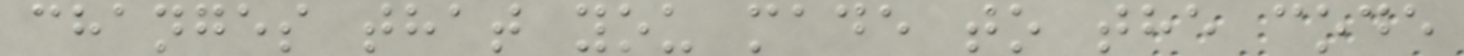changes that you made to the code
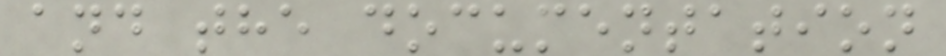and the documentation
